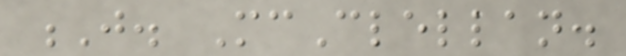J. McClellan.
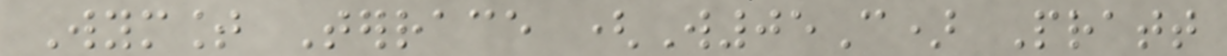Wymount Terrace (W05C) Pratt
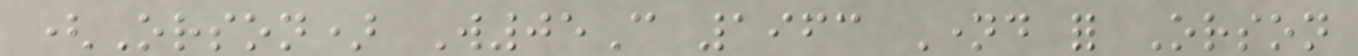(Orson) W05C 1963 Named for Orson
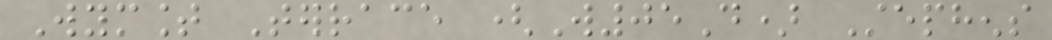Wymount Terrace (W05D) Stephens
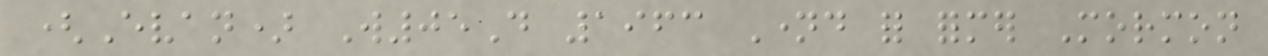(Evan) W05D 1963 Named for former Mormon
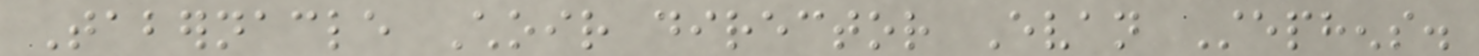Tabernacle Choir director Evan Stephens.
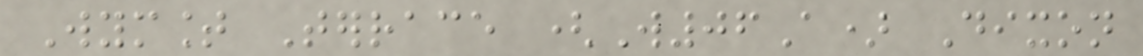Wymount Terrace (W06A) Dixon
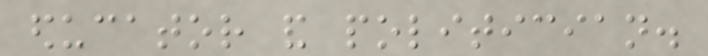educator and politician.
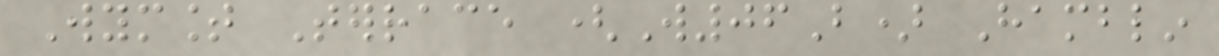Wymount Terrace (W06B) Hamblin
